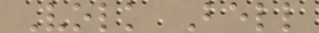Volk Bell
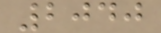2040
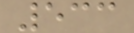533
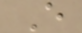E
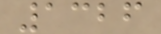1326
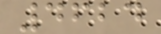4624
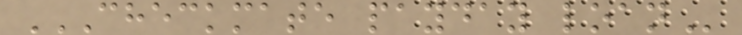CHECKMATE PAYDAY LOAN
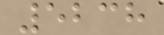5238
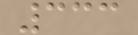333
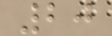20
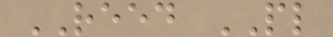REED PL
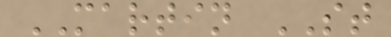MARTIN ST
